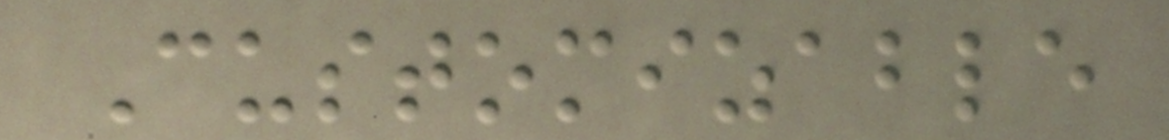Customizable
